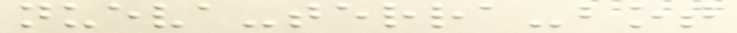nueva-terra-bot
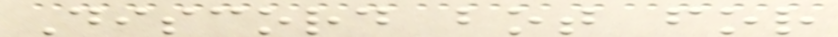Discord bot for
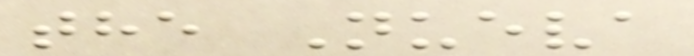the Nueva
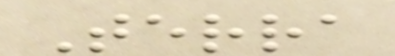Terra
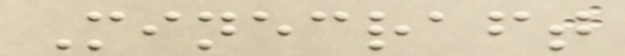Minecraft
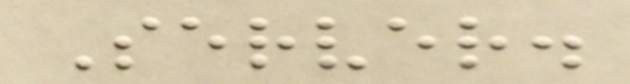Server.
